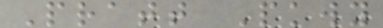Pratt Pkwy
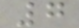7
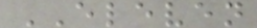ELEVEN
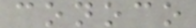conoco
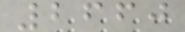2660
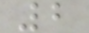2
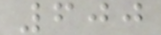600
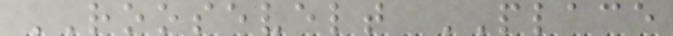ROOSEVELT PLACE
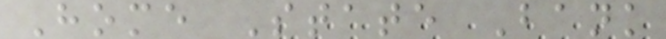Home State Bank
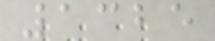1325
